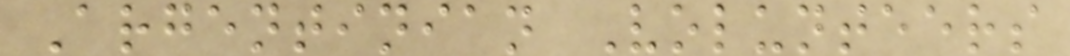Argentinian Volunteers
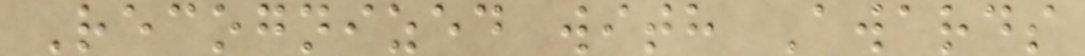Recognized with Awards
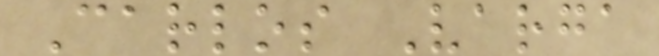Carlos Varga
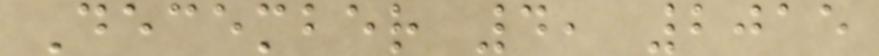December 4, 2015
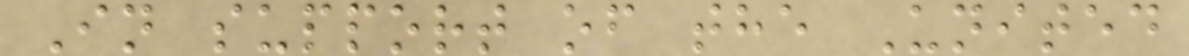In support of the United
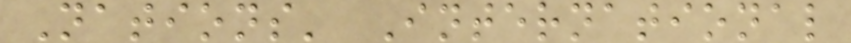Nations' International
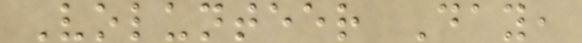Volunteer Day,
